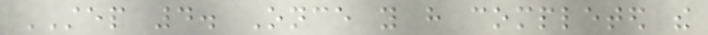STEP 4. Once you have completed the
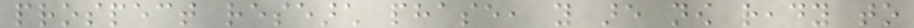prospect research phase, you are now ready to
